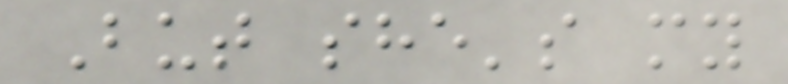But she's my
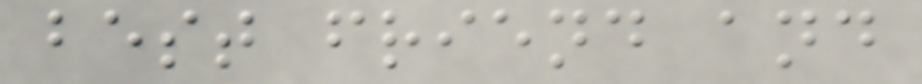best friend and
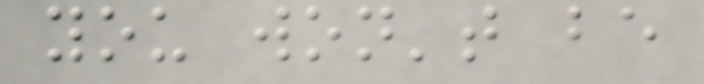you won't be
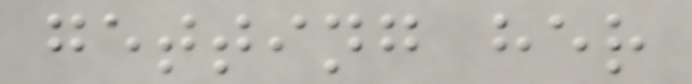getting her
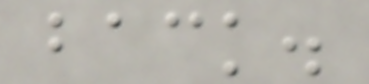back.
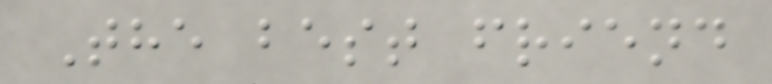The best friend
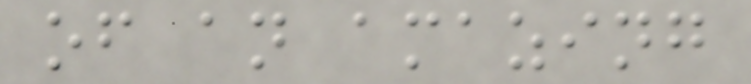of an amazing
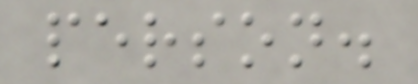person.
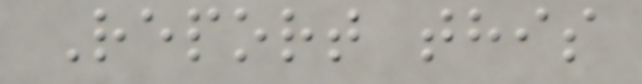Report this
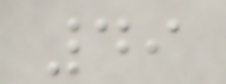49
